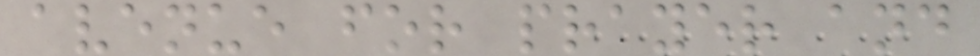avenue for prayer and
